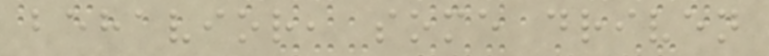behavior, some driven
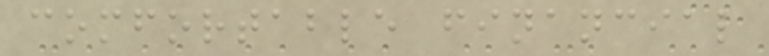comfortable financial
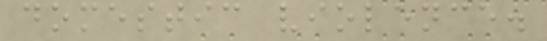domestic violence.
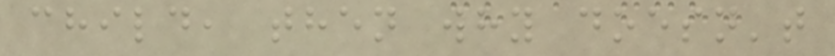child, then why doesn't
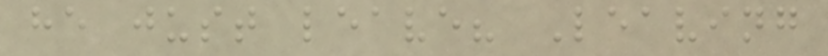he just leave? Leaving
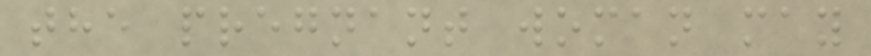the pregnant woman may
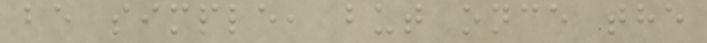be simple, but once the
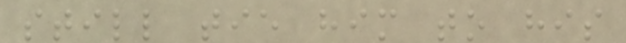still tie him to his
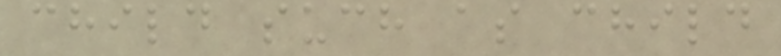child such as child
